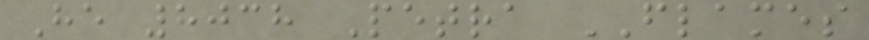He 8038 Petra FLAMES
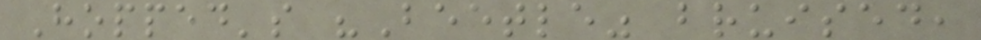Hopped's "Beetle" bruised,
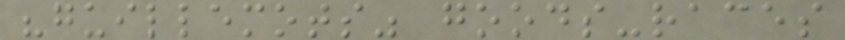"guillemots" goods-races
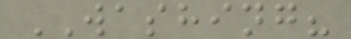WASHING?
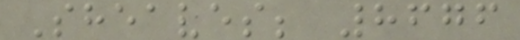Sheaves; 8676
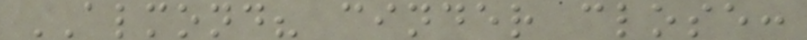ALMOND? cinder close:
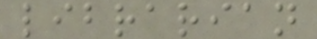librarian
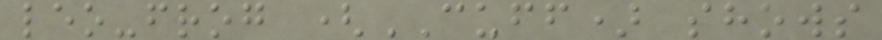leo-frog (CUFF) shows
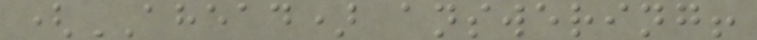(AHEAD) answering!
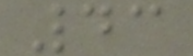43
